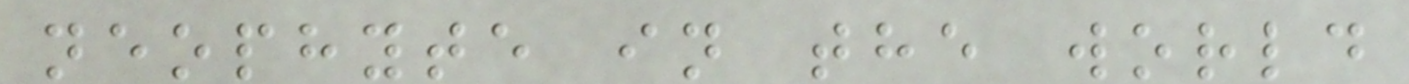neophyte in the world
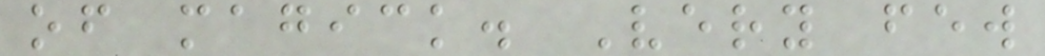of magick. Very few
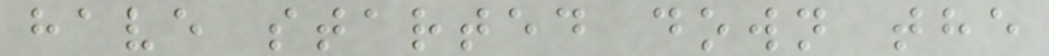have started down the
